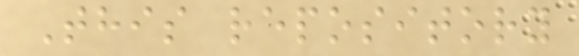This repository
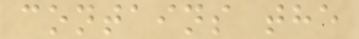contains the
